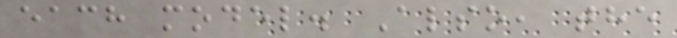each model. Also, the
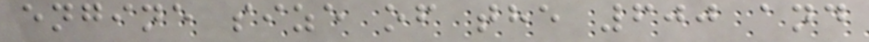engine size of the 600 and
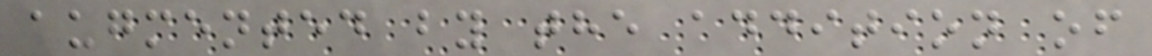augmented by the addition of
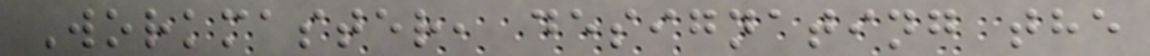Workmaster, designating the
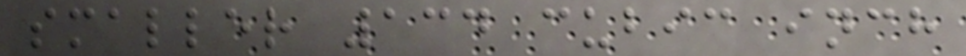smaller 134 cubic inch
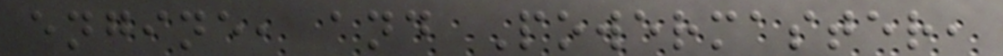engine, and Powermaster,
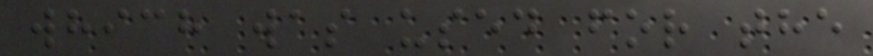which was used for the
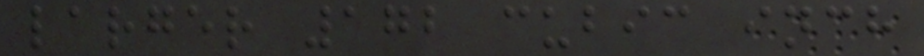larger 172 cubic inch
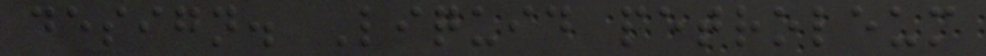design. Liquid petroleum
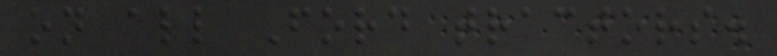on all Ford tractors.
